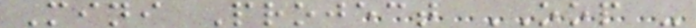Mini Project OOP -
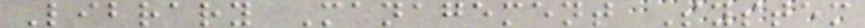Library Management System
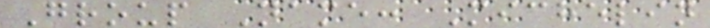Group Name: Michelin
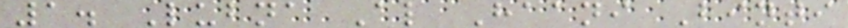1. Lubna Al Haani Binti
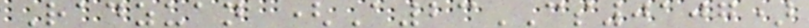Radzuan (A23CS0107)
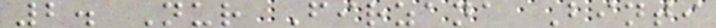2. Nur Firzana Binti
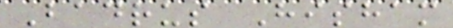Badrus Hisham
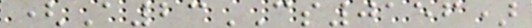(A23CS0156)
